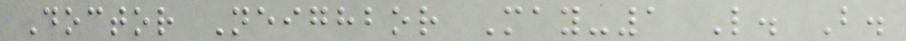Doctor Neighbor May-1 L. B.
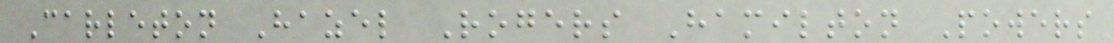Carleton Hazel Rogers Hamilton Powers
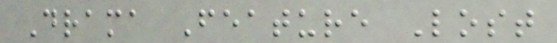Drama Feature Lost
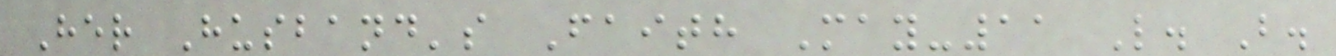Her Husband's Faith May-11 L. B.
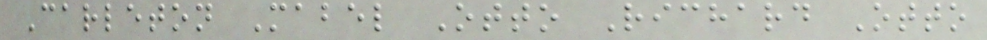Carleton Mabel Otto Richard Otto
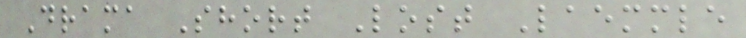Drama Short Lost Laemmle
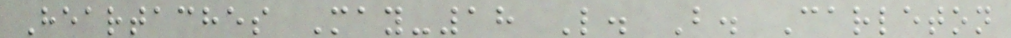Heartaches May-18 L. B. Carleton
